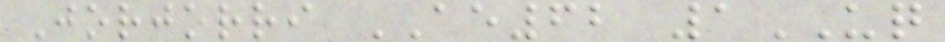Jorjorri AE62 1UQ
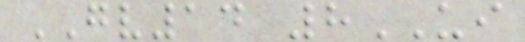GV14 8UI
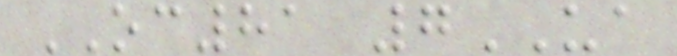OC81 7UA
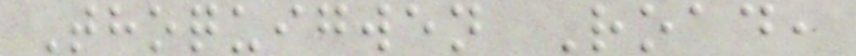Thoquigwen Road,
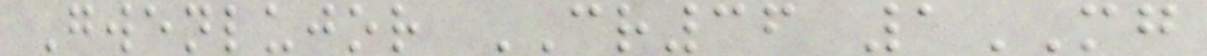Gwenlujor CR36 1MG
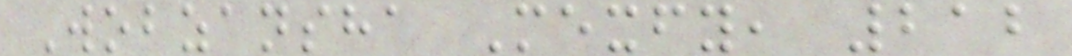Wobzansha Mexfy, 212
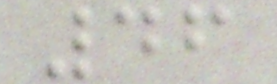46
